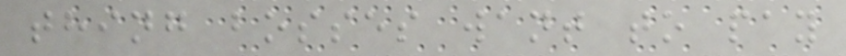thing bosses want to pay
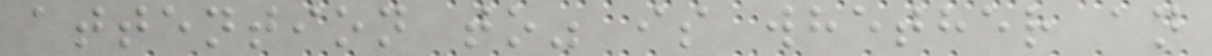attention to" is whether an
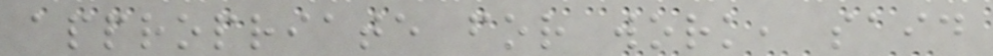appropriate for work, said
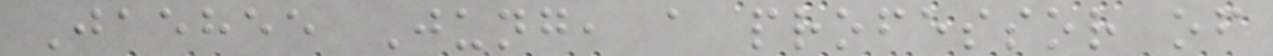Jaehee Jung, a professor of
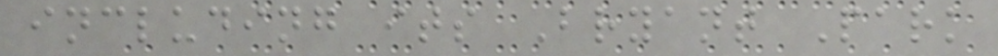including its Bryant Park
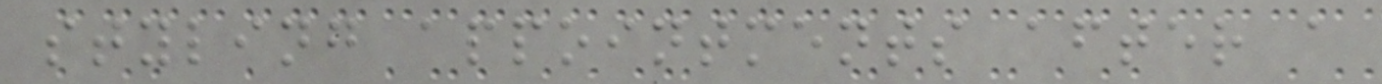styling appointments after a
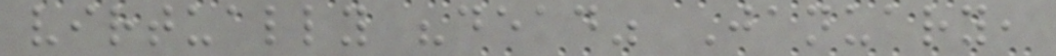virtually "dead" January,
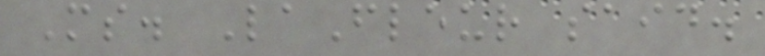Ms. LaFleur said.
